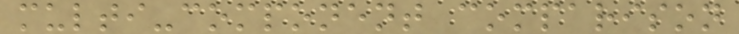multi-component comparison
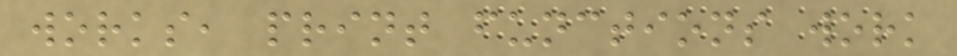works, print functions work
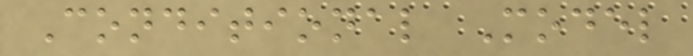Conditional Model
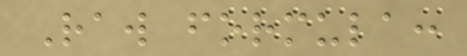Raw formula:
